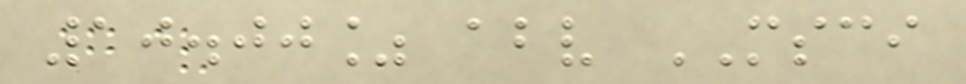10.00% above MSCI
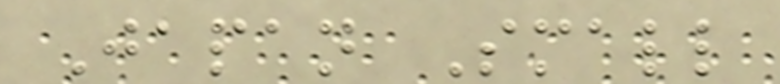Japan Small
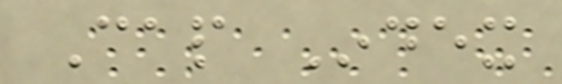Cap Index
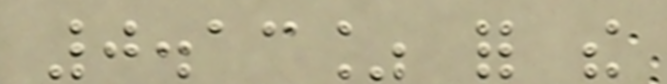0.13% for the
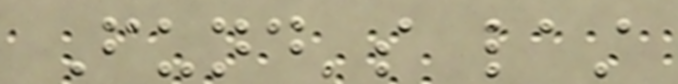Fund's last
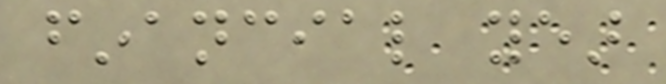financial year
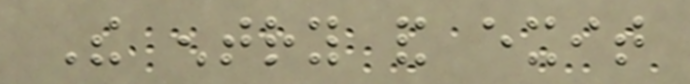The entry and exit
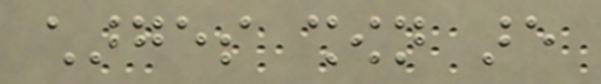charges shown are
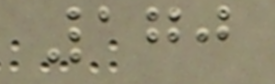170
